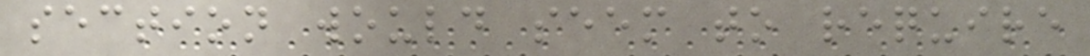section would seem to require
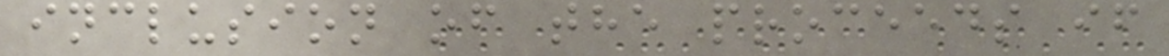inclusion of the proceeds if
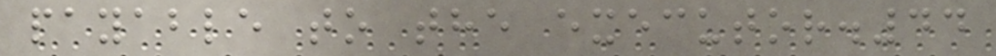payable to the executor.44
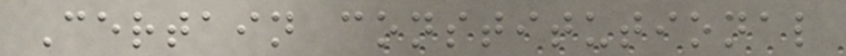Certain constitutional
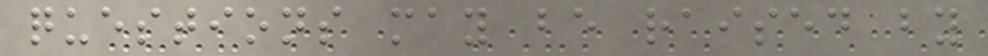questions may be raised by
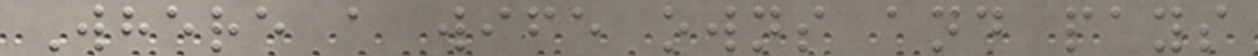Where a wife owns and pays
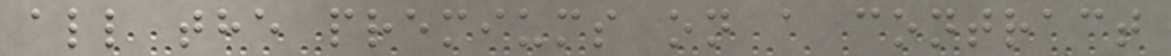all the premiums on a contract
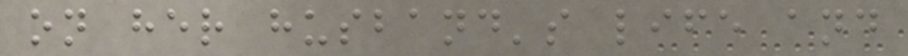on her husband's life and
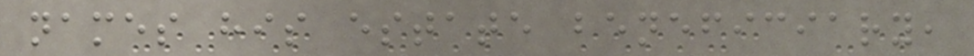names his estate beneficiary,
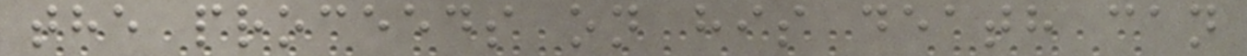the proceeds on his death can
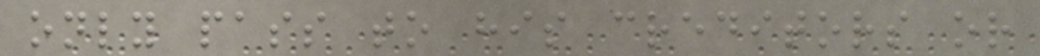only pass to his creditors or
